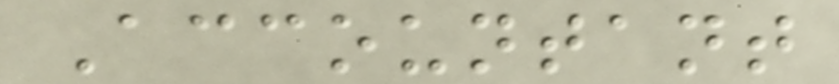Accountant
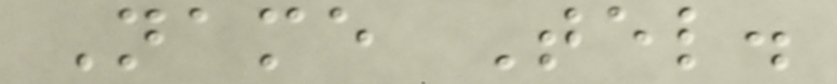Name Tel.
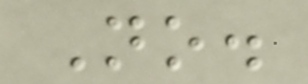No.
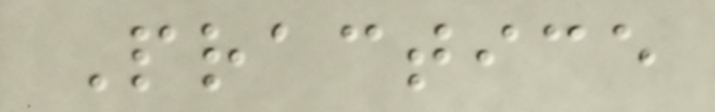Practice
